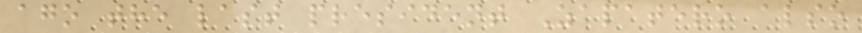ago the last president Zapatero also
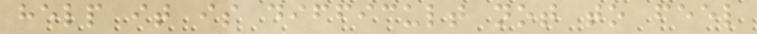help it is difficult not to feel
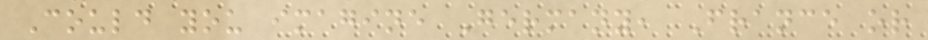Could you imagine Germany, France or
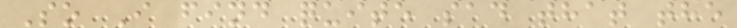So I find quite sad that the
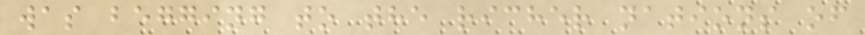was begging to the richer nations of
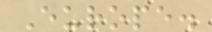Europe.
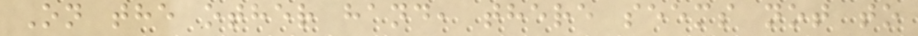On the other hand, there seems not to
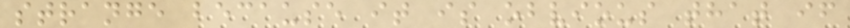strange because it is obvious that if
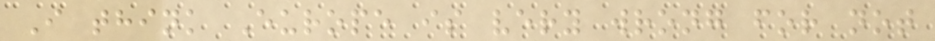I think Europe is very wrong for not
